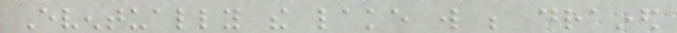Eventually the lake will be drained
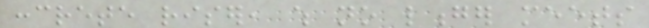concrete riser, which no longer meets
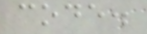code.
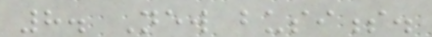8. New business.
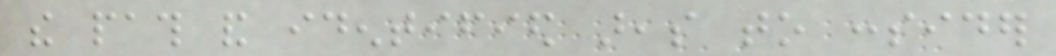the path and identified areas to consider
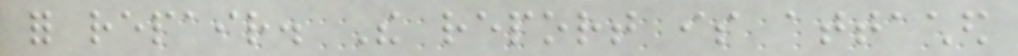for repair. The report is attached
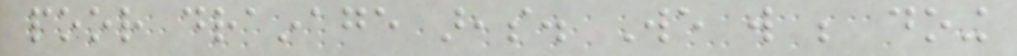poor drainage areas. We will be doing
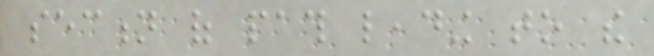section of path leading to the
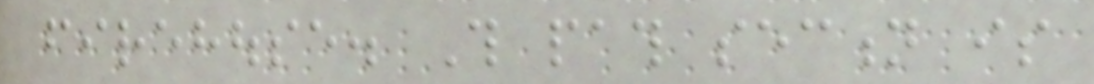firehouse. This path section is
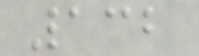132
